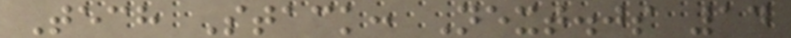Tech Stack: Next.js 14
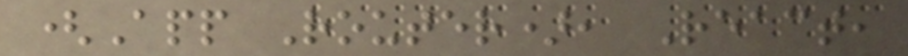(App Router), React,
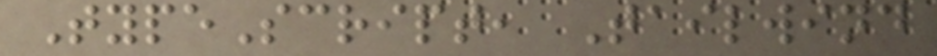TypeScript, Tailwind
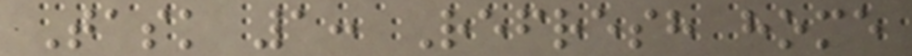Task 1: Refresh home
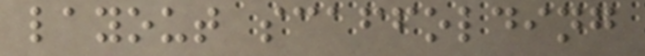layout scaffolding
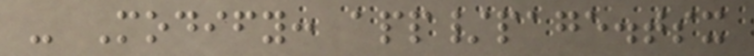- Modify: app/page.tsx
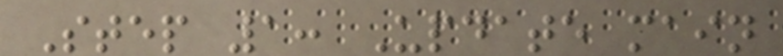Step 1: Update main
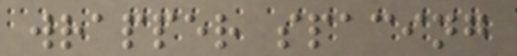wrapper spacing
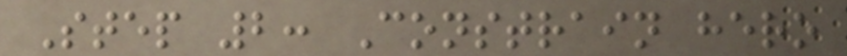Step 2: Constrain hero
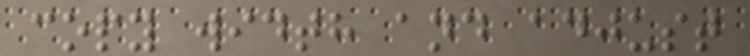copy width and adjust
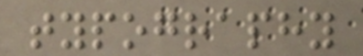typography
